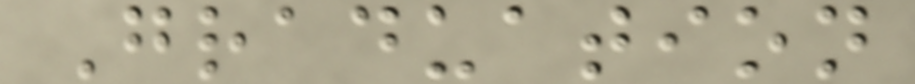Graduation
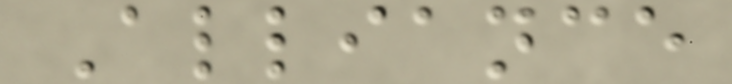Alliance
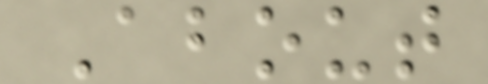About
